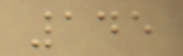145
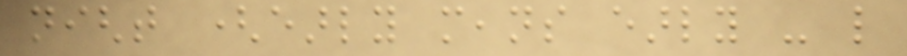night (early means early - like
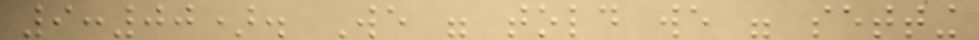9:00). We were told we were setting
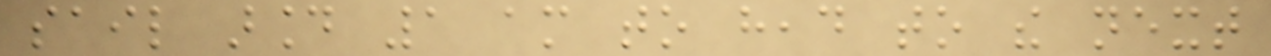sail around 1 am to head to the next
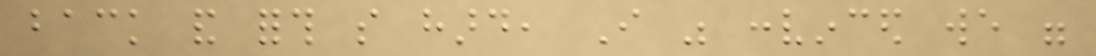back and forth so hard, I was convinced we were
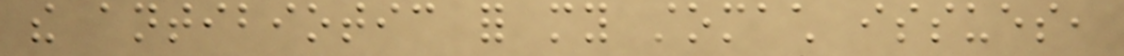the antibiotic for my stomach issues,
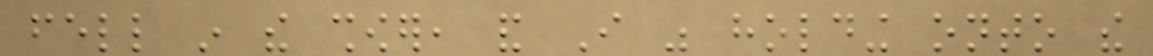fell in the shower, and I was holding onto the
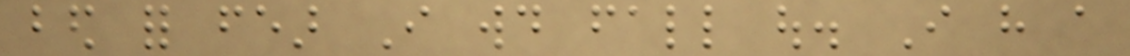bed for fear I would fall out. I have a
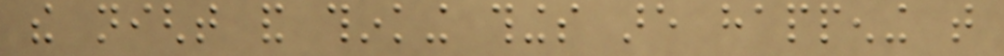the night and thinking things are happening that
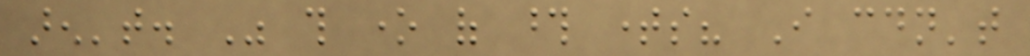aren't. Was this one of those times? I couldn't
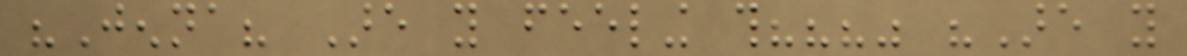"Jenna? Are you feeling this???" "Are you
